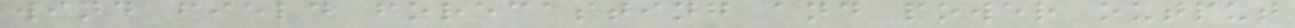wind field forecasting and power output
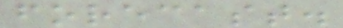forecast.
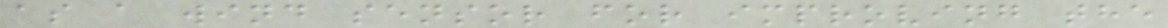as a wind sensor for improving the
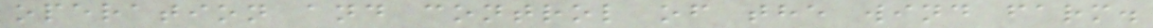operation and control of the wind farm.
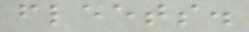fleets.
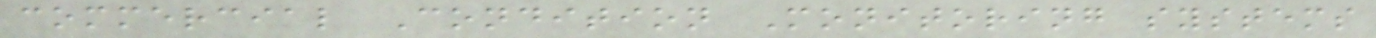commercial Condition Monitoring systems
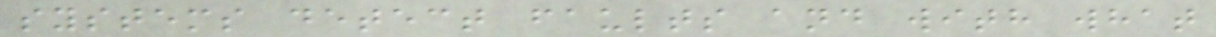systems detect faults and with what
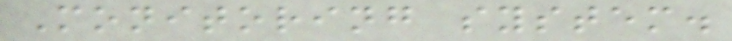Monitoring system.
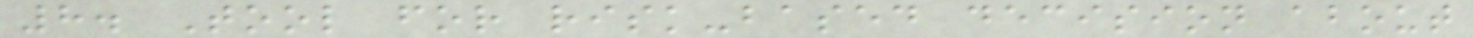8. Tool for risk-based decision about
